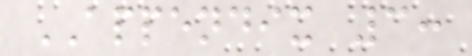APPENDIX 3:
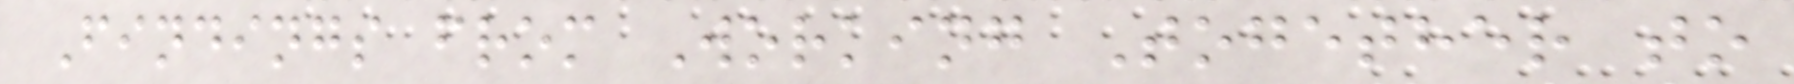Findings from Working Together to
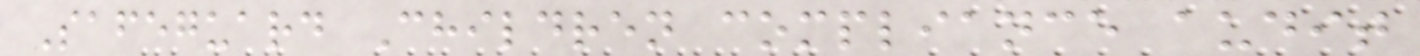Safeguard Children compliance audit
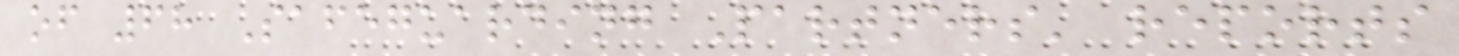of 68 Safeguarding Partners' reports
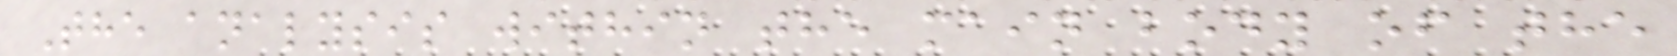The analysis within the main body of the
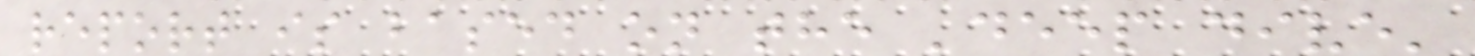report is based on the 'deep dive'
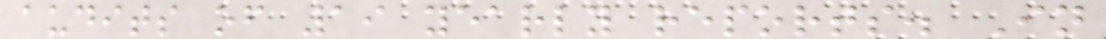audits of 19 yearly reports. In
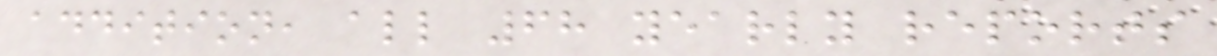addition, all 68 yearly reports
